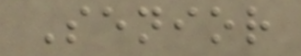Senior
